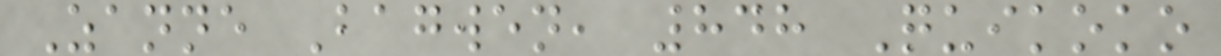Zanne Bagwen, 848 Quikoko
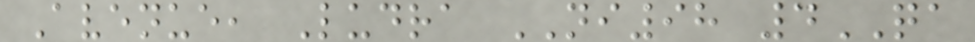Avenue, Ludra NI98 4QA
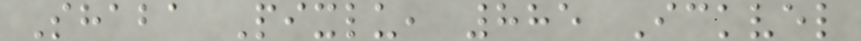Shaba Pixlu, 885 Ickvel
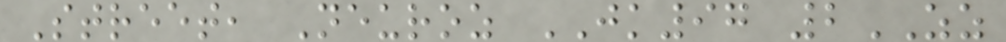Street, Neuroz JK97 2ZZ
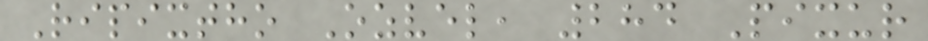Ripixtho Ozvel, 284 Pixur
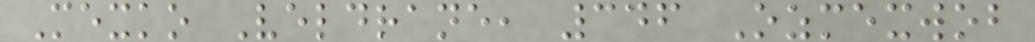Mexko Veldrane, 346 Ozmexwob
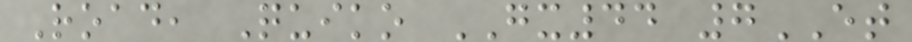Road, Quiko GX44 7ET
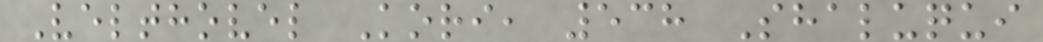Velthovel Kori, 538 Shaluqui
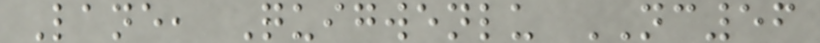Lane, Quigwenlu NC56
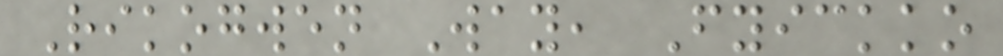Rikogwen Way, Fyickko
